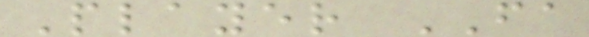Player FA
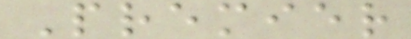Premier
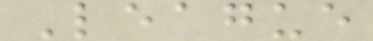League
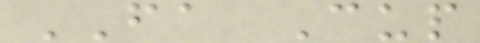FA Cup
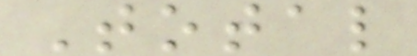Total
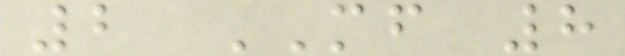2 MF 8
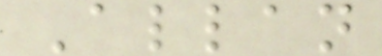Allan
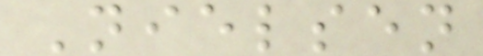Nielsen
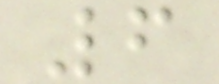6
